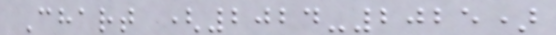Chart (2024-2025)
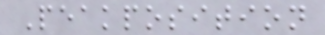Peakposition
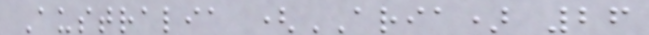Australia (ARIA) 26
